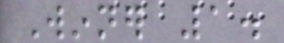Winner 1.
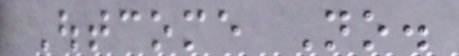Outcome No.
